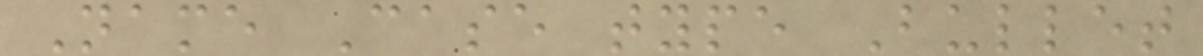Name Case type Bullet
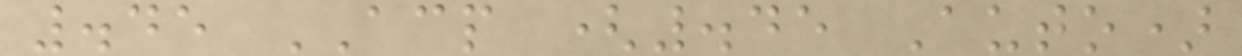.45 ACP (.45 Auto)
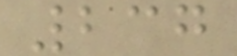237
